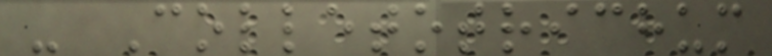- Colletotrichum
